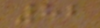82
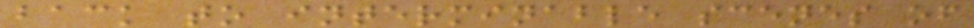back to interminable scenes of
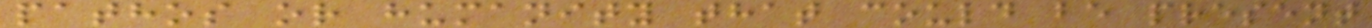pathos or humanity that could be present
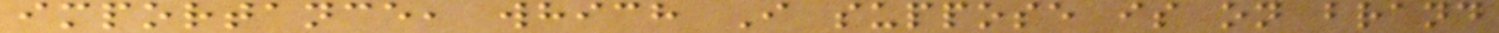importance, which I suppose is on brand
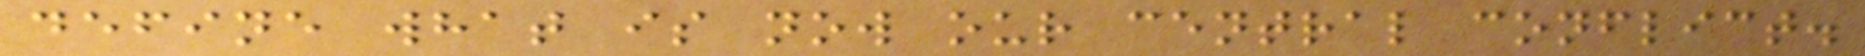define what is now our central conflict.
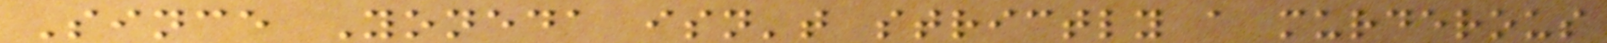Since Yoneda isn't strictly a murderous
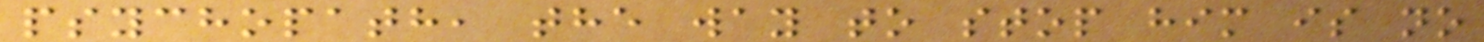psychopath, the way to stop him is no
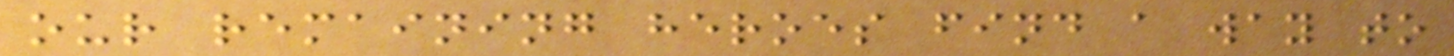our remaining heroes find a way to
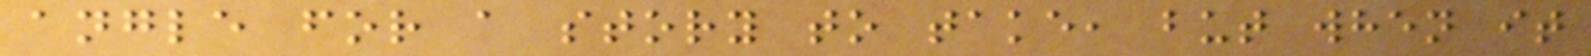angle for a story to take, but when it
